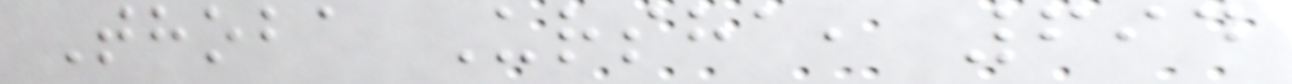Thoba Ursha, 694
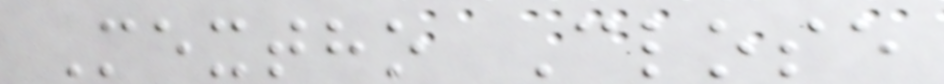Mextho Close
